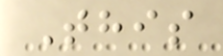This
